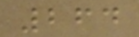264
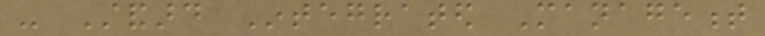- Standard Integrated Management
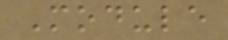Module
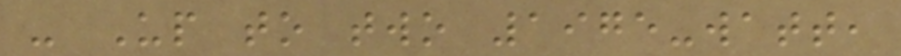- Up to two 1975-watt,
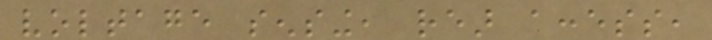voltage sensing, rear access,
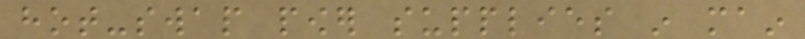hot-swap power supplies in main
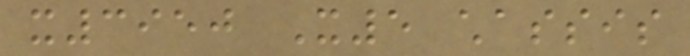x3950 X5 chassis
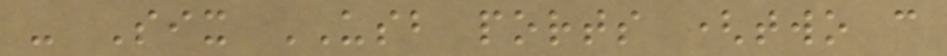- Six USB ports (two can
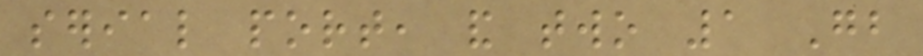serial port, and two 1 Gb
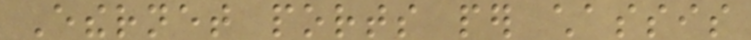Ethernet ports per chassis
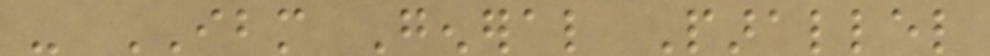- IBM General Parallel
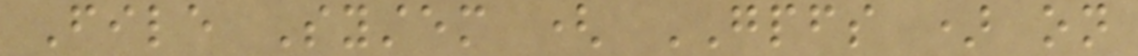File System ( GPFS ) on
